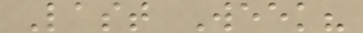Last Week?
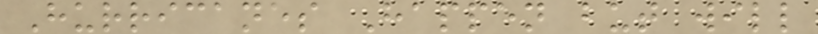Hurricanes Happen but will
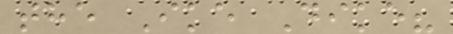the Ike Dike?
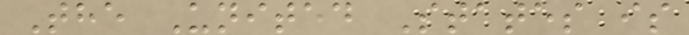The United States is
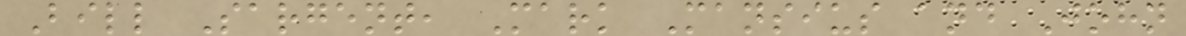Bill Sargent, Mark Mansius and John
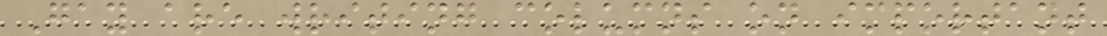Gay are writing columns on important
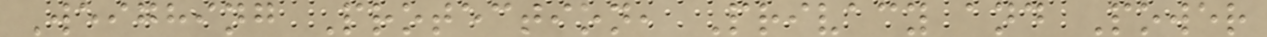Weighing Protection, Privacy and Power
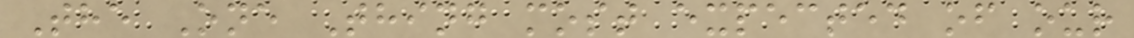The One Thing most expected of our
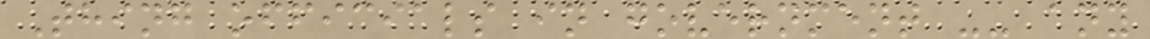Thing officials in government -- any
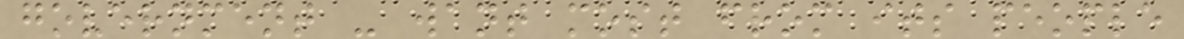government - want most from its people
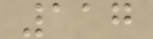117
